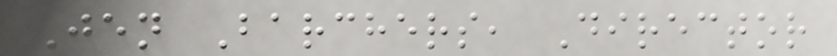Jen Barchers, Director
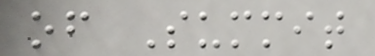of Summit
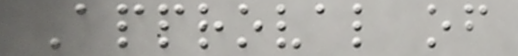Approval of
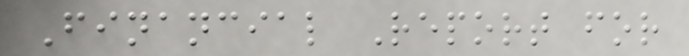Financial Report for
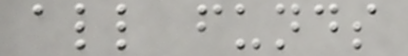all funds
